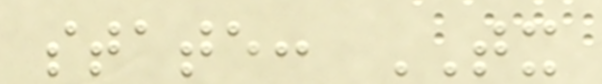state: TX
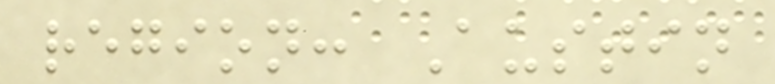region: Austin
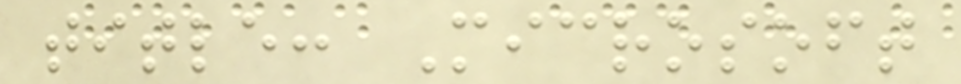title: Microsoft
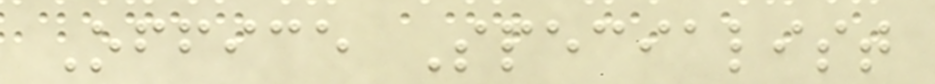Office Specialist
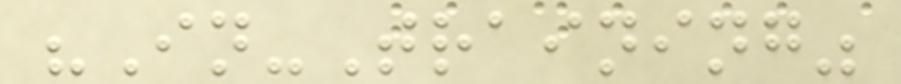"In-Training"
